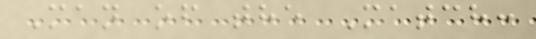Man of the Match:
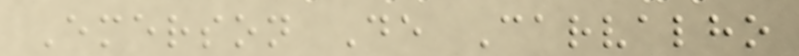Emerson De Carvalho
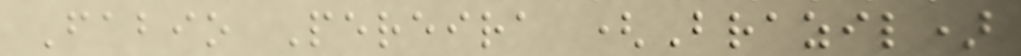Fabio Pereira (Brazil)
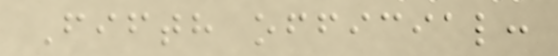Fifth official:
